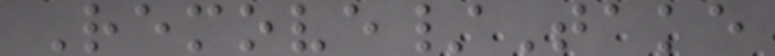Remove/Take
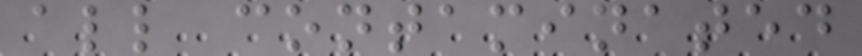all contaminated
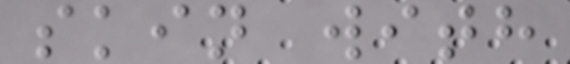skin with
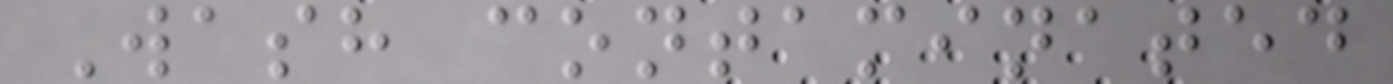Wash contaminated
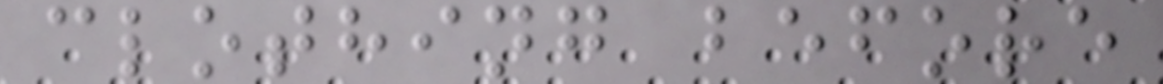clothing before
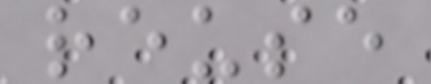reuse
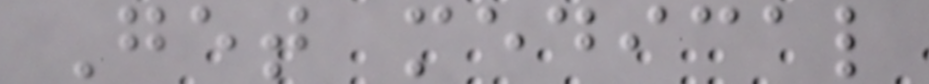Get medical
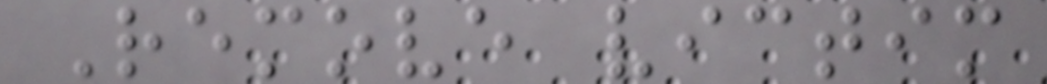Remove victim
